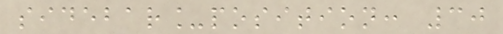sidebar_position: 30
